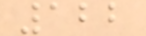122
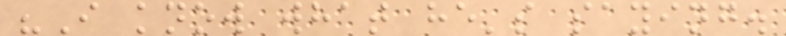"I know what he's saying.
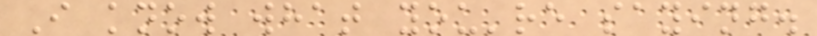I know what you're saying.
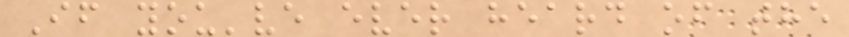If you've ever heard of the
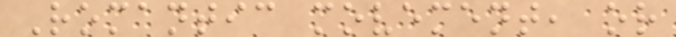Romantic movement, or
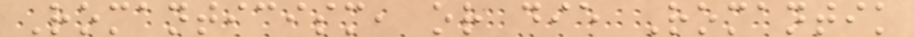Romanticism, or die Romantik
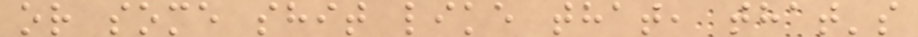or some shit like that, that's
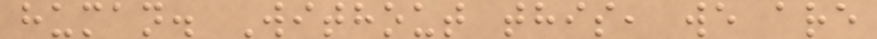human. Without this, we are
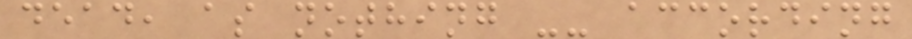dead, as nothing -- according
